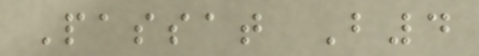Passat B4
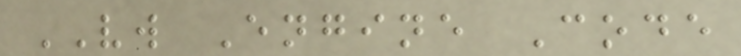VW Engine Code
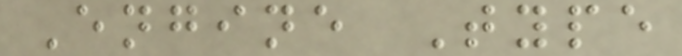Engine Type
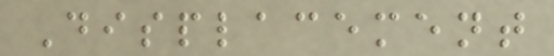Displacement
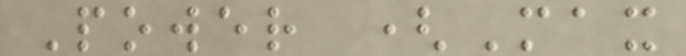Power (Max
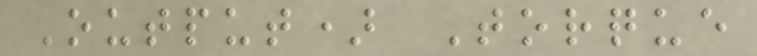Output) Torque
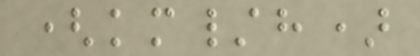(km/h)
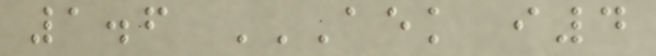1.6 AEK I4
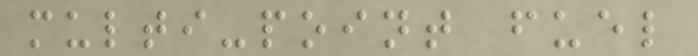multi-point fuel
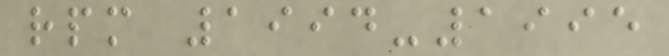rpm 1994-1995
